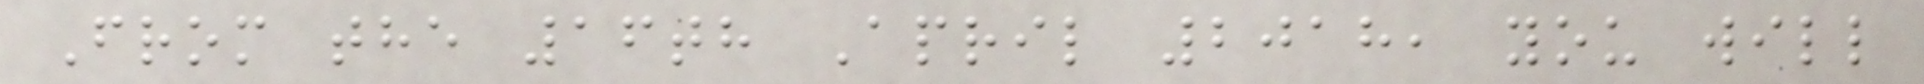From the 16th April 2018, you will
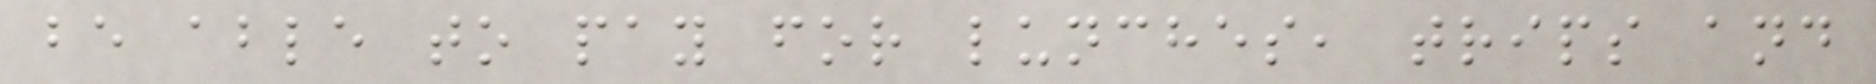be able to pay for lunches, trips and
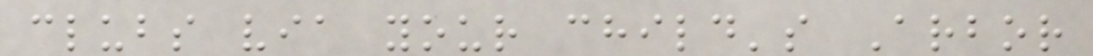clubs via your child's Arbor
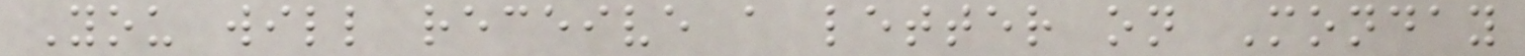You will receive a letter on Monday
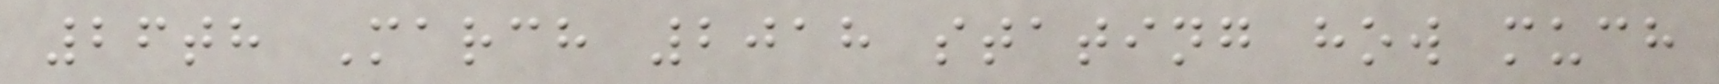26th March 2018 stating how much
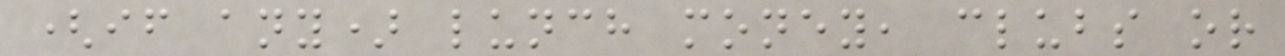(if any) lunch money, clubs or
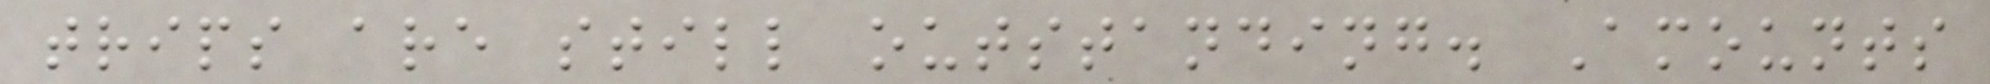trips are still outstanding. Amounts
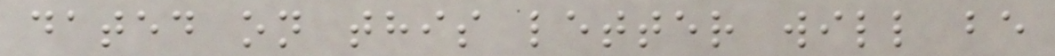dated on this letter will be
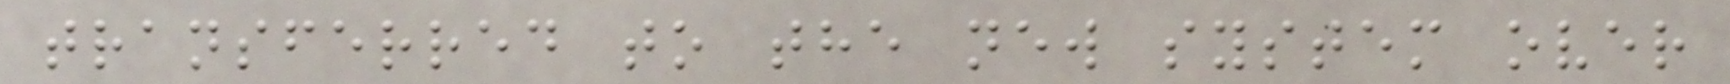transferred to the new system over
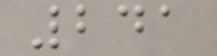241
